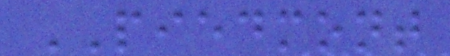PIEDMONT
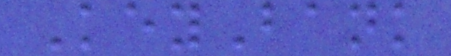KeyBank
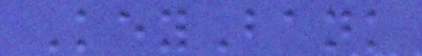KeyBank
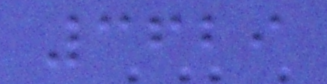3629
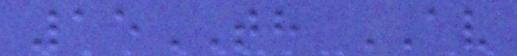15TH AV
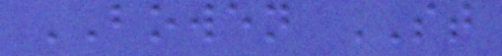BOWEN ST
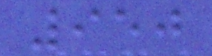950
